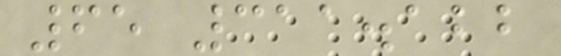65 311.122
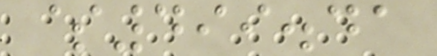$499.41
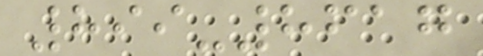899-8617
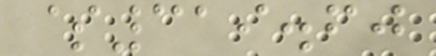$319.60
